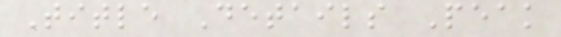Title Details Peak
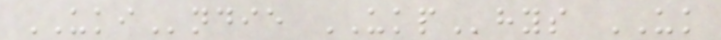UKIndie UKPhys UK
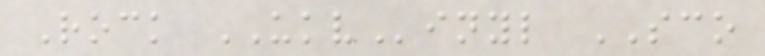Rock UKVinyl SCO
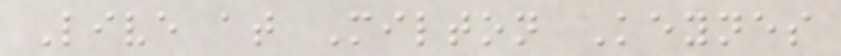Live at Milton Keynes
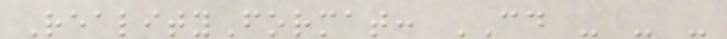RealityFormat: CD - - -
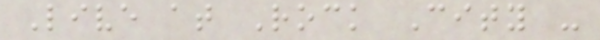Live at Rock City -
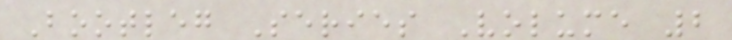Bootleg Series Volume 2
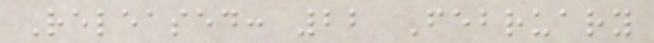Released: 22 February
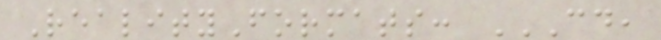RealityFormats: CD,
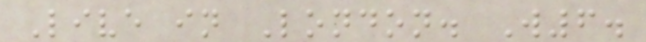Live in London. W6.
